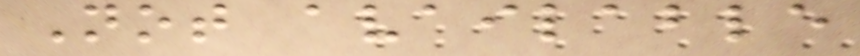Not available
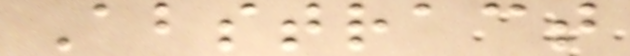Abstract
